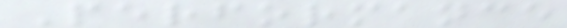Performance
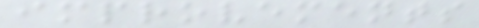improvements
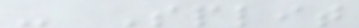- Split
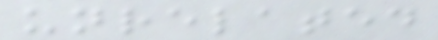unrelated
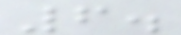6.
